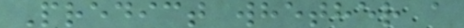Predict whether a
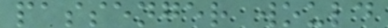passenger would
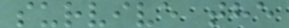survive the
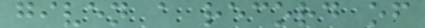given a record of
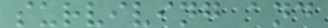surviving and
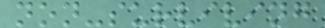non-surviving
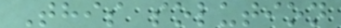This solution
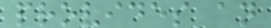provides an
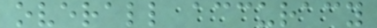overall accuracy
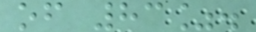of 83%.
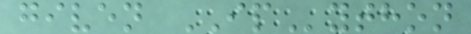given IPython
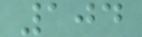104
